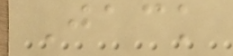Jack
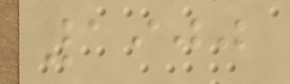1900
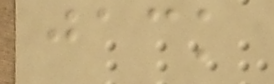jack
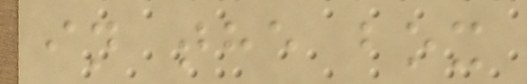in the box
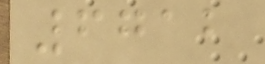6712
